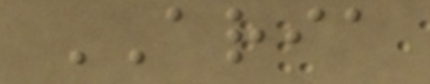ARIA
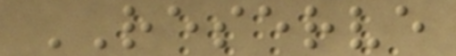RESERVE
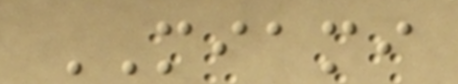MIAMI
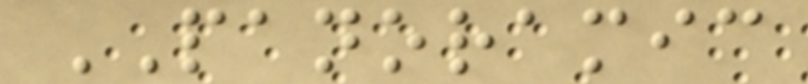PANORAMIC
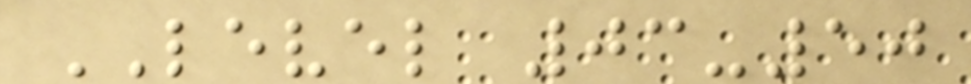LEVEL 03-50
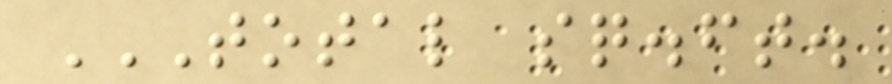TOTAL SQ.FT.
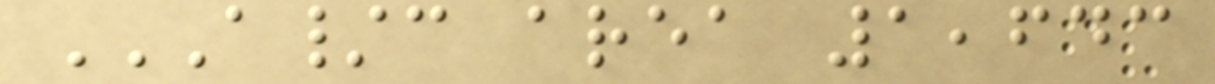A/C AREA 1,643
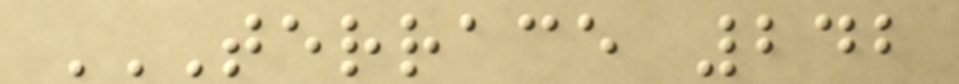TERRACE 242
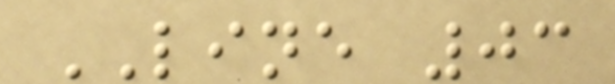LINE 03
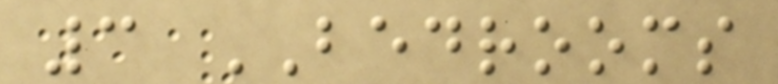3 BEDROOMS
